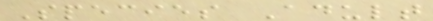Species Adult
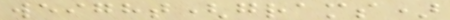weight(grams)
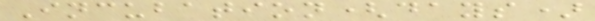Incubation(days)
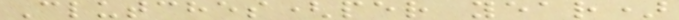Clutches(per year)
